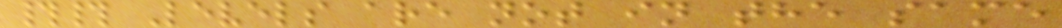## Levels are not in the same
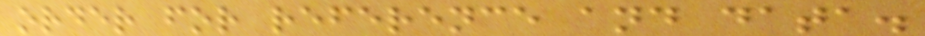order for reference and data.
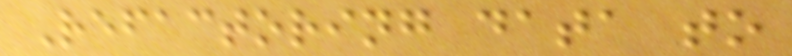Refactoring data to
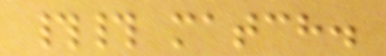## match.
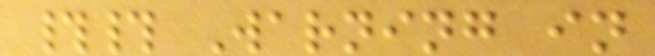## Warning in
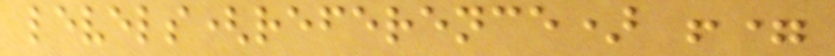levels(reference) !=
